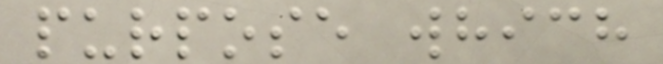purpose which
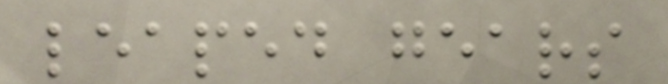leaped gears
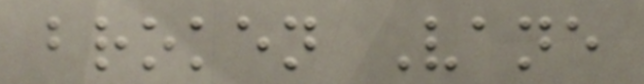broken Vane
